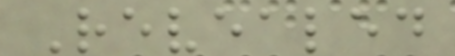Revealed
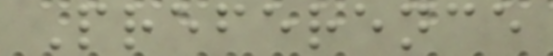Preference
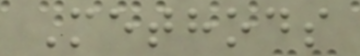Methods
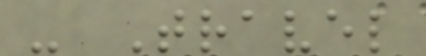- Travel
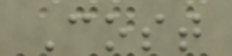Cost
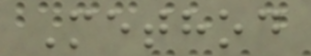Method
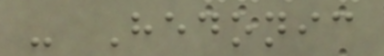- Hedonic
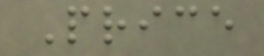Price
